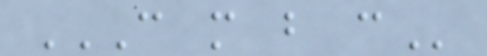C M B C
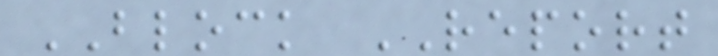BLOCK REPORT
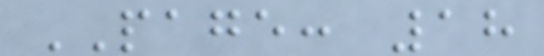PAGE: 18
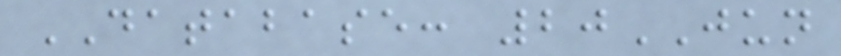DATABASE: 20JUN
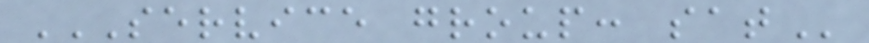SERVICE GROUP: SAT
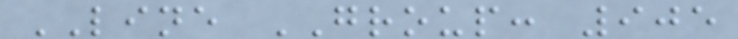LINE GROUP: 905
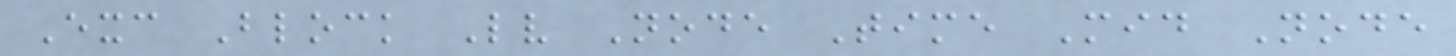Exc Block Lv Node Time Mid Node
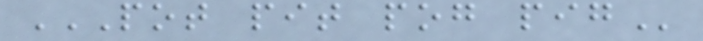POT PIT POG PIG
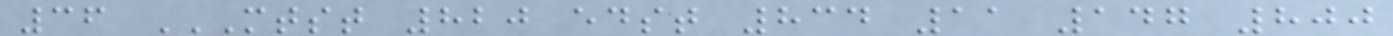36 MTST 820 EDST 834 11 147 800
